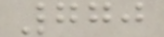770
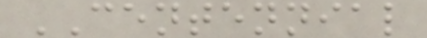CENTENNIAL
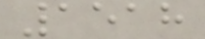1518
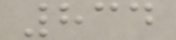834
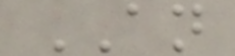AN
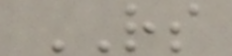RS
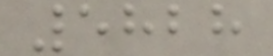5828
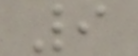9
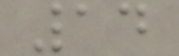14
